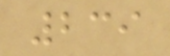239
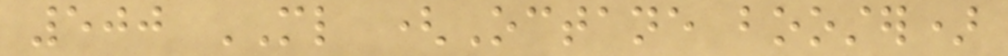500 ML (Octane booster)
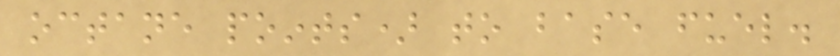octane points) to base fuel.
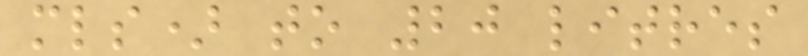mls) to 20 litres
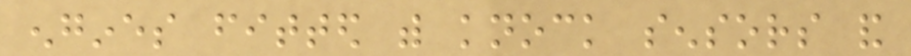engines fitted with knock sensors and
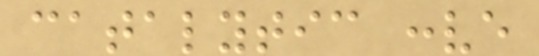catalytic conve
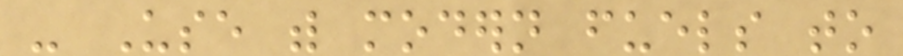- Use with modern fuels to
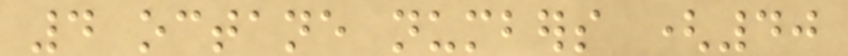4 octane numbers (40
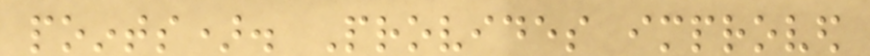points). Provides improved
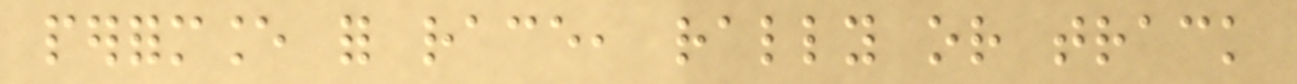performance for race, rally or track
